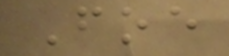Foe
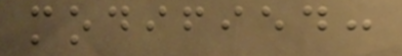modified:
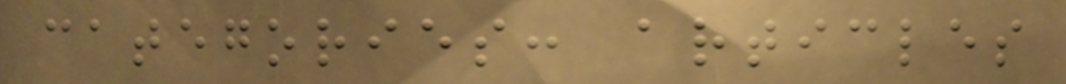categories: articles
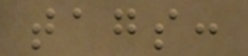tags:
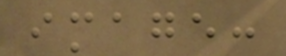image:
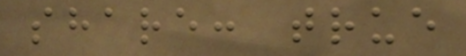share: true
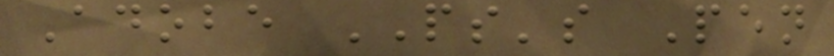Adobe PS's Pen
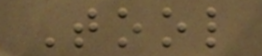Tool
